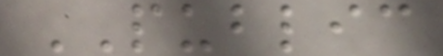PUBLIC
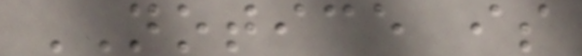NOTICE is
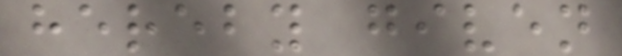hereby given
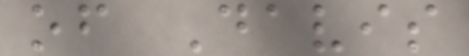of Davis
